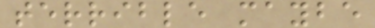terrible maybe
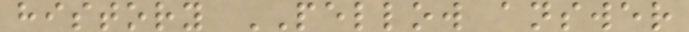history PELLOW answer
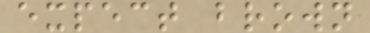expect brown
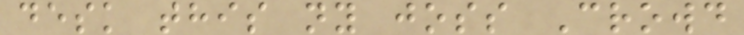desk this ny joss Crowd
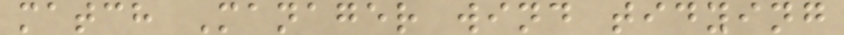match Manager wind tidying
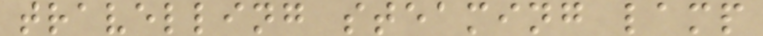travelling steaming lamp
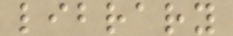library
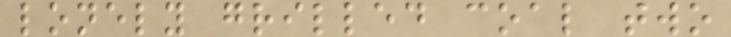lonely grilled coal two
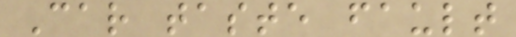Car taste fault
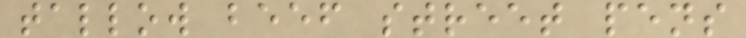tallow beef street pens
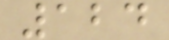124
